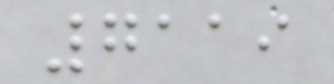7119
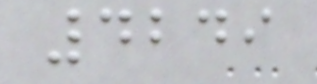4249
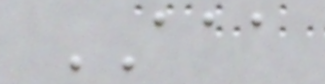AAA
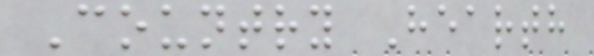Country Hearth
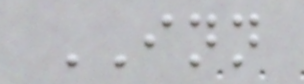INN
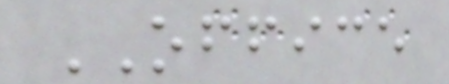OFFICE
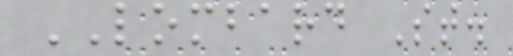LOMBARD St.
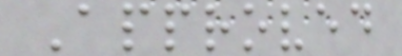Approved
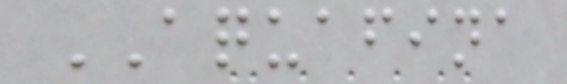AQUAFINA
